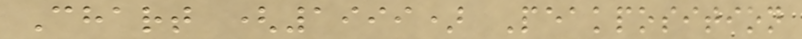Chart (1999) Peakposition
